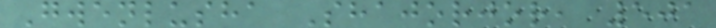Gwenlusha Shajorjor, 501
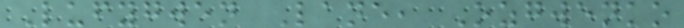Lufygwen Lane, Ozgwenko
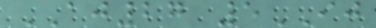AJ27 5IJ
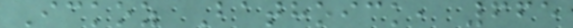Ickoz Bathoick, 665
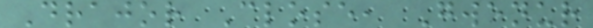Drajor Close, Gwenur
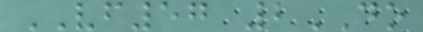VF57 2DO
